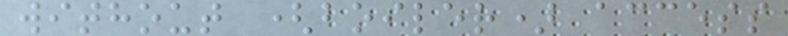without (boiler) access
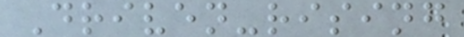Driven-rising
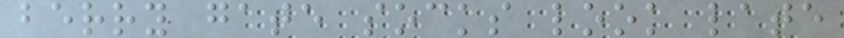berry gate socks look late
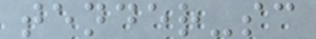tender-sc
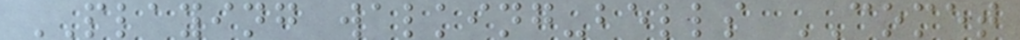PLAYING walking-bells COMET
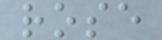rose
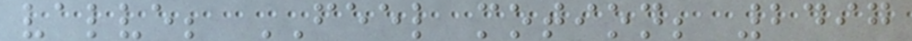valve; FEEL motion; 2497
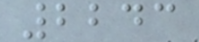2243
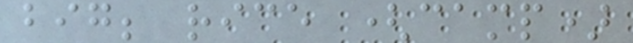big; rice (camp)
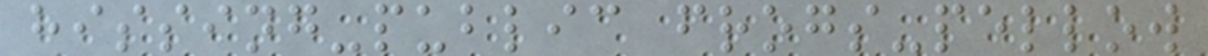hissing-public frogs-pellow
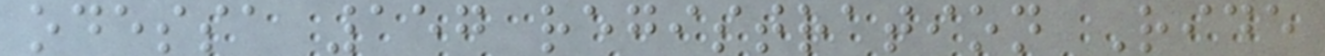odessa 157 registration Ride
